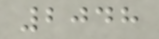2048
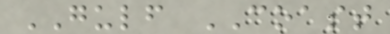GULF COAST
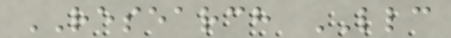RESEARCH LLC
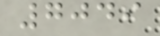7049
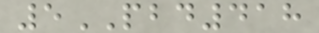5PBD418
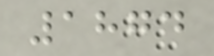1874
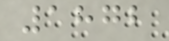1872
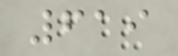619
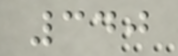340
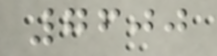7600
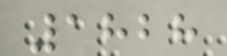1828
